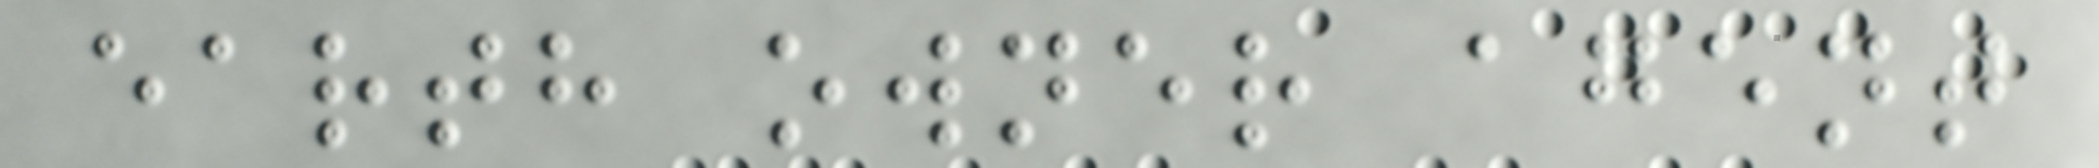earth owner agent
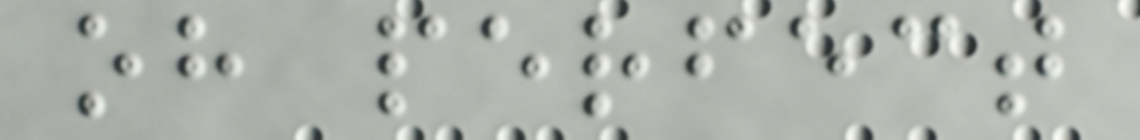oh perfect
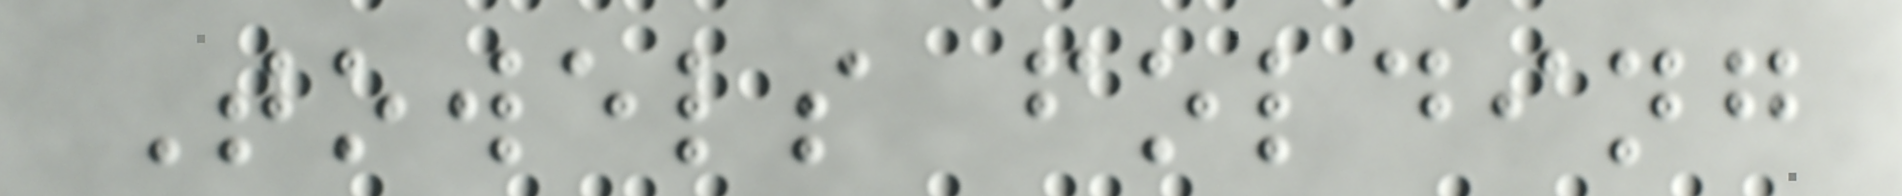Towels folding
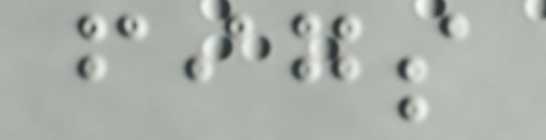figs
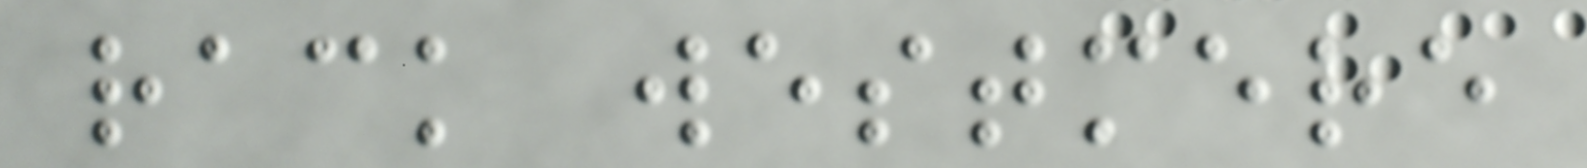rack westmere
